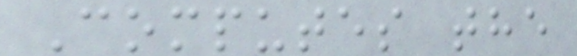Computes the
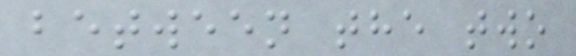between the two
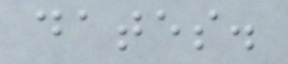dates.
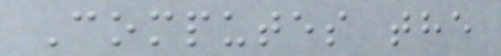Computes the
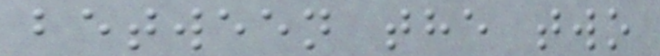between the two
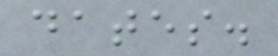dates.
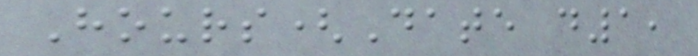Hours(Date d1,
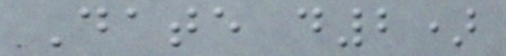Date d2)
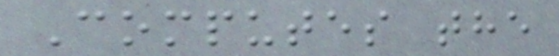Computes the
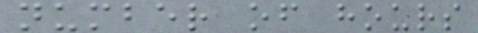number of hours
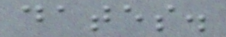dates.
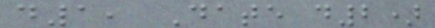d1, Date d2)
